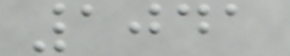1041
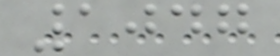1047
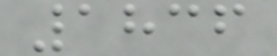1836
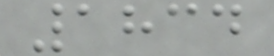1834
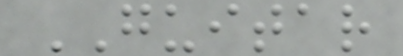GUITAR
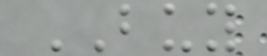BUY
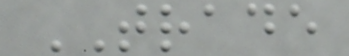TRADE
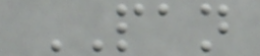PAN
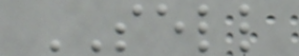SELL
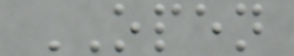OPEN
